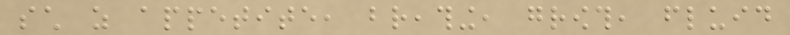such as appetite, breathing, growth, fluid
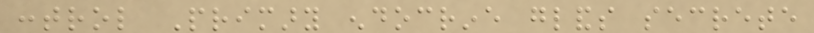control Primary endocrine glands secrete
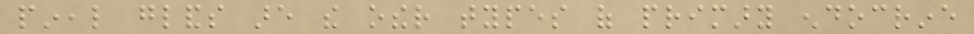pineal glands are the other types of primary endocrine
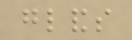glands
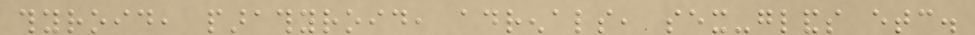thyroid, parathyroid, adrenals, sex-glands etc.
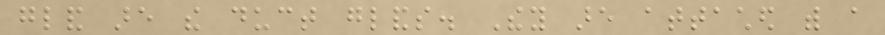gland are the duct glands. They are attached with a
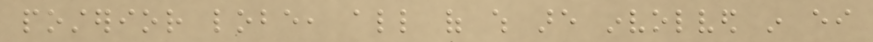posterior lobe, all of which are involved in either
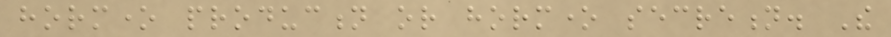hormone production or hormone secretion. The
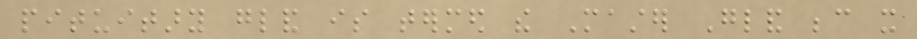pituitary gland is termed the Master Gland because it
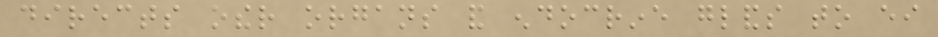directs other organs and endocrine glands to either
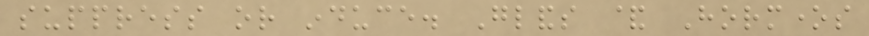suppress or induce. Glands & Hormones
